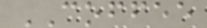COFFEE
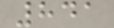841
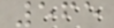565
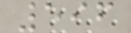596
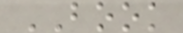BOOK
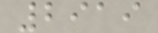2919
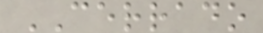CERRADO
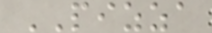PIZZA
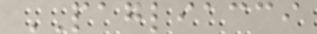PAGLIACCI
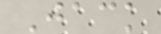Jack
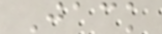Jack
